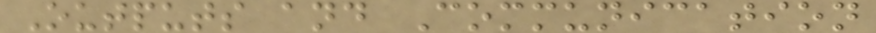Outputs and Communication
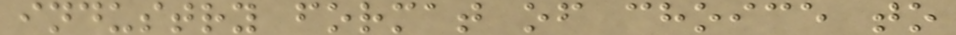industry format of choice to
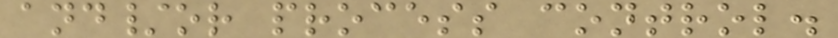and/or process control.
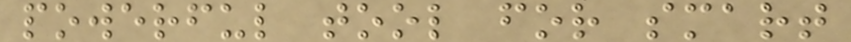powerful tool for smart
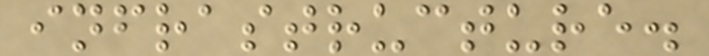infrastructure.
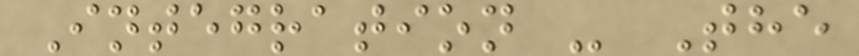Integration - The
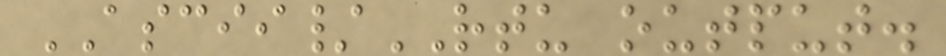ASCII/RTU output.
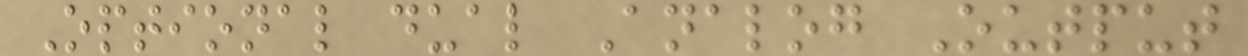Optional dual Analog Output
